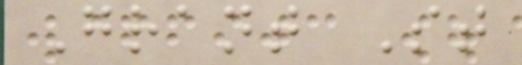Grant St
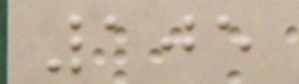105
